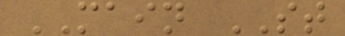MAIN ST
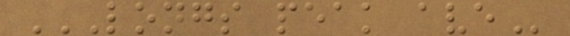LONGS PEAK AVE
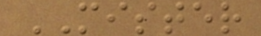MISTER
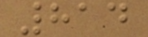814
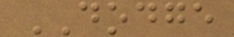DODGE
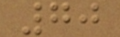70
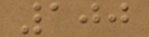100
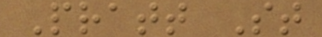Pratt St
